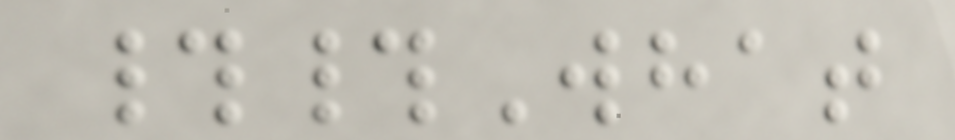##What
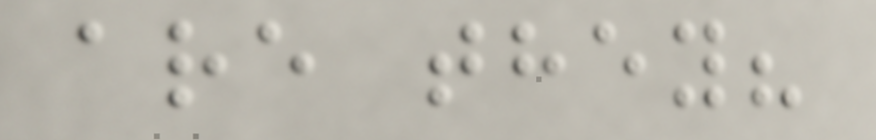are they?
